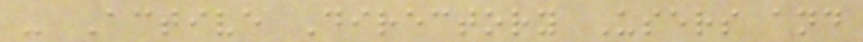- Active Directory Users and
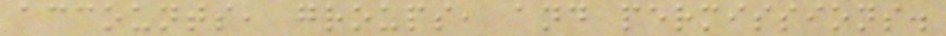accounts, groups, and permissions.
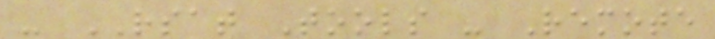- RSAT Tools - Remote
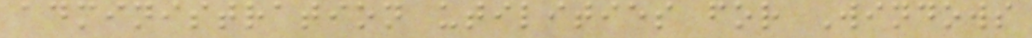administration utilities for Windows
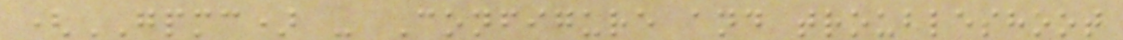(GPMC) - Configure and troubleshoot
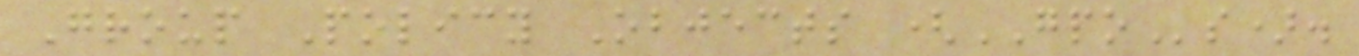Group Policy Objects (GPOs).
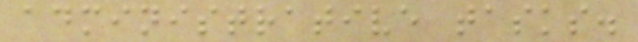administrative tasks.
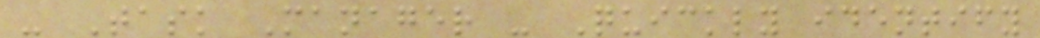- Task Manager - Quickly identify
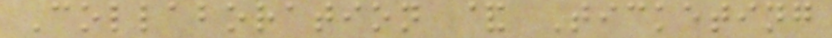Collaboration & Ticketing
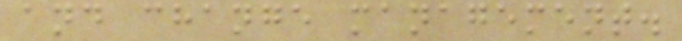and change management.
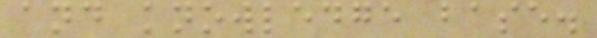and knowledge base.
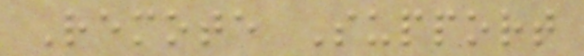Remote Support
